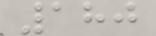180
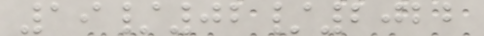19/02/2022
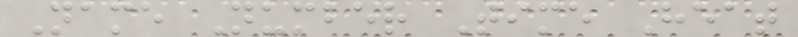Name Number Time Heat
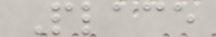Place
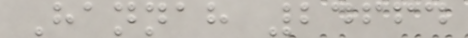Hannah 24664
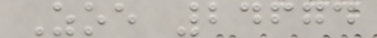Zoe 24674
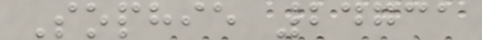Sophie 24731
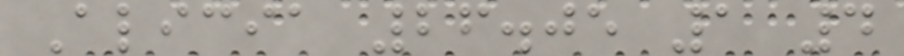Alicia 26.05 1 4
